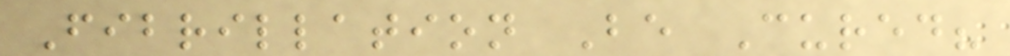Fibrillation Be Cured?
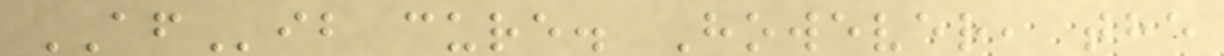AFib cure. However, the
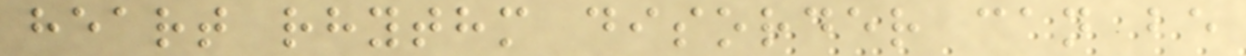heart rhythm disorder can be
